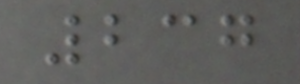237
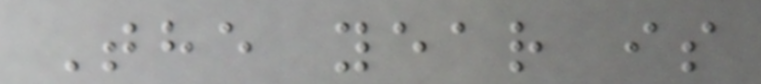The year is
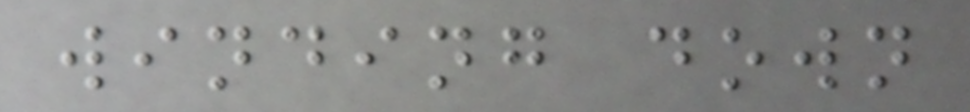winding down
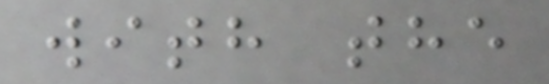with the
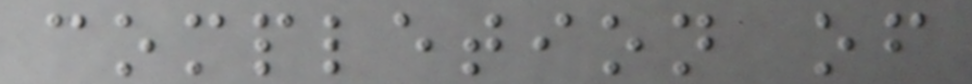completion of
